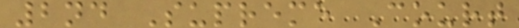2nd Supreme Court
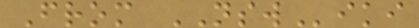From NSWiki
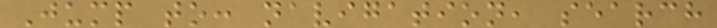Jump to: navigation, search
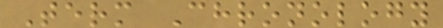Term Chronology
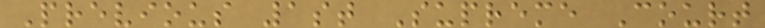Previous 1st Supreme Court
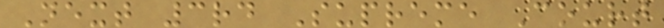Next 3rd Supreme Court
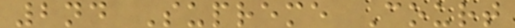2nd Supreme Court
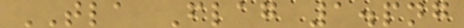TLA Flag 1.png
